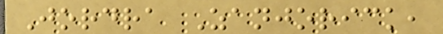Jordra Zanjorick,
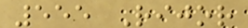555 Rijor
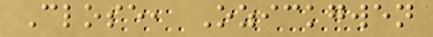Close, Ozickgwen
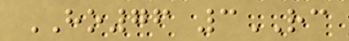HO76 3RC
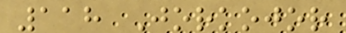118 Jorkojor
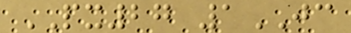PX27 1JC
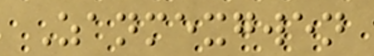Zanmexgwen
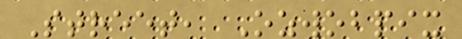Street, Ozwobpix
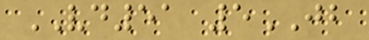VD51 5JB
